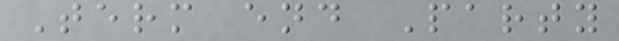Term end Party
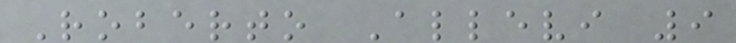Roberto Allevi 9
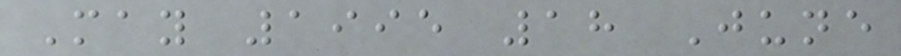May 1995 18 June
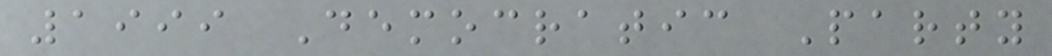1999 Democratic Party
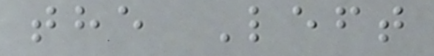the Left
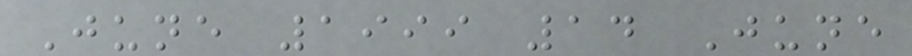June 1999 14 June
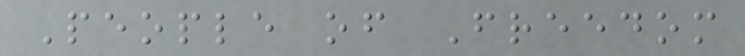People of Freedom
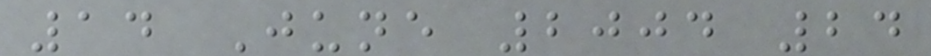14 June 2004 24
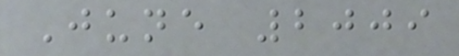June 2009
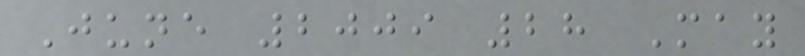June 2009 28 May
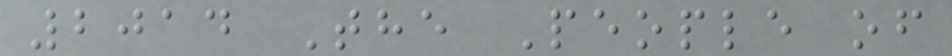2014 The People of
